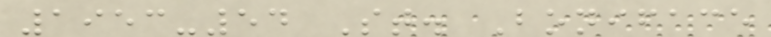1953-54 St. Boniface
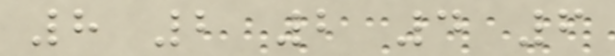8 2 2 4 6
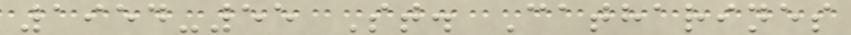1954-55 St. Catharines
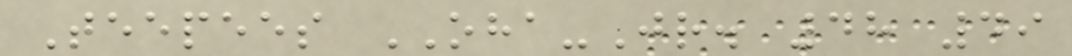Teepees OHA-Jr. 48 49
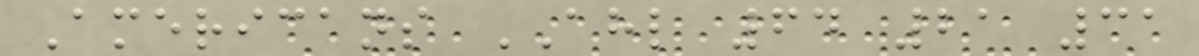Americans AHL 64 21 31
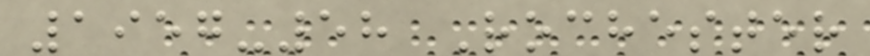1957-58 Rochester
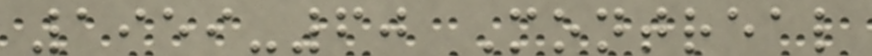1959-60 Montreal
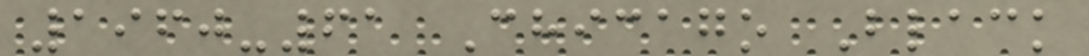1960-61 Chicago Black
